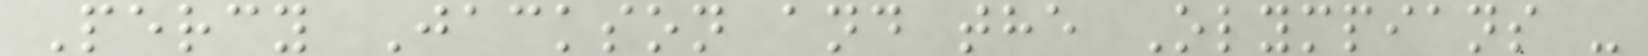Percy Jackson and the Olympians -
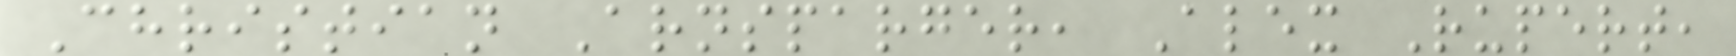Christian Arnsparger, Alex Rupert,
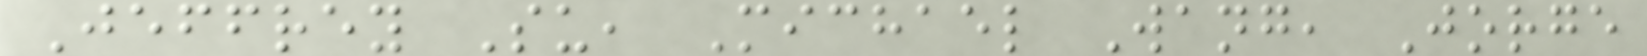Jeffrey Su, Michael Wang, Jorge
